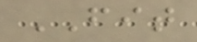FIT
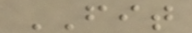FIT
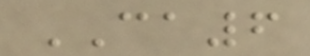CA6
